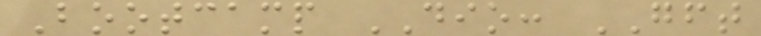Bootcamp DIO: GFT
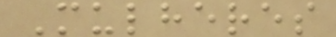Mulheres
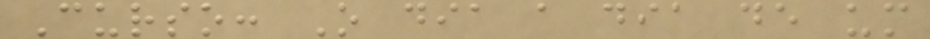Curso: O dia a dia de um
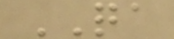QA
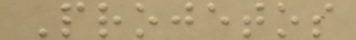Projetos
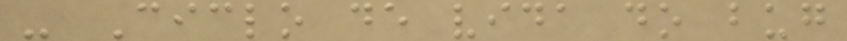- Ciclo de vida do bug
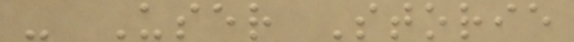- User Storie
